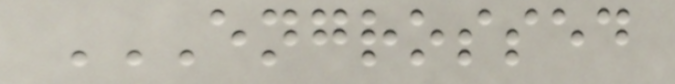ENGROSSED
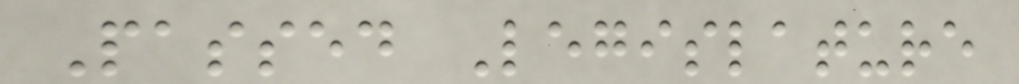Passed Legislature
